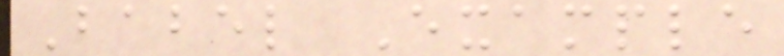Babel Example
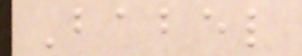Babel
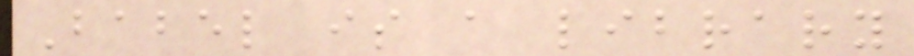Babel is a library
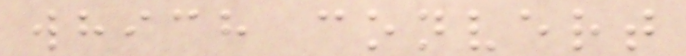which convert
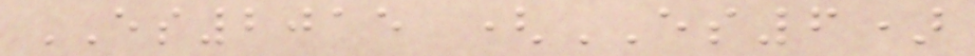ES2015 (ES6)
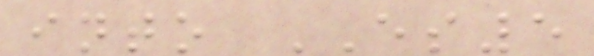into ES5
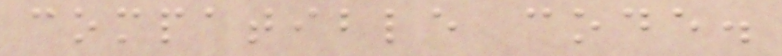compatible code.
